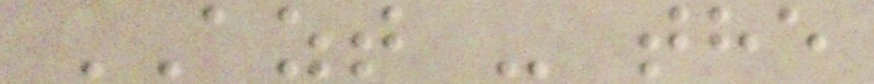AZT - the
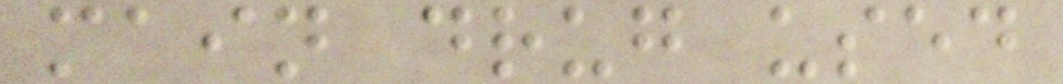main drug used
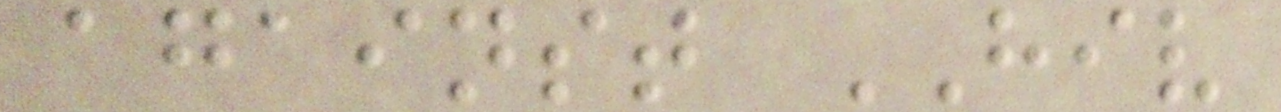against HIV
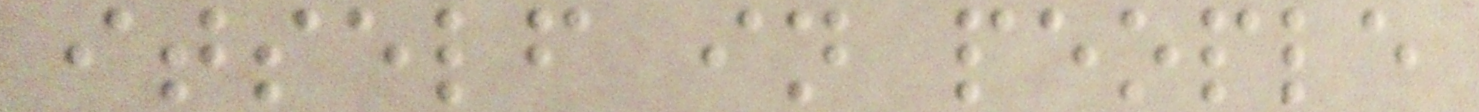itself in people
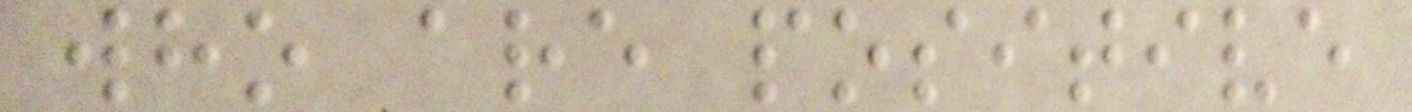who are positive
